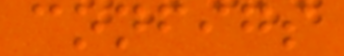configs
